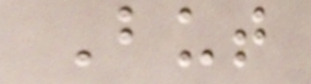But
